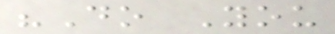"Do You
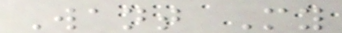Want My
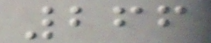266
